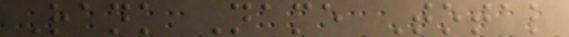Rank Name Total
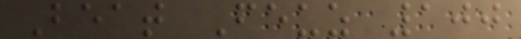Beat Feuz 100
